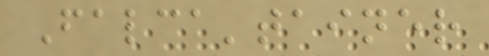Falca'tainer
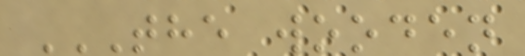THE WOODEN
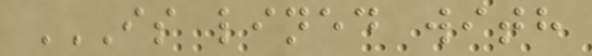IS LINED WITH
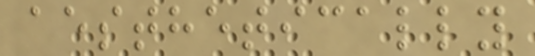aesthetically
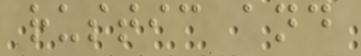rustic and
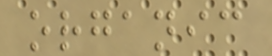organic
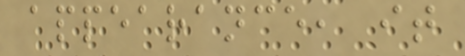appearance, it
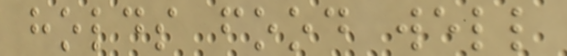holds food well
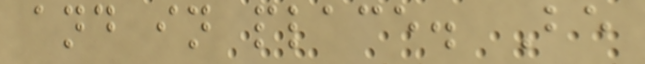and in place. Be
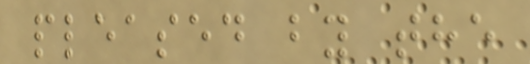pleased by the
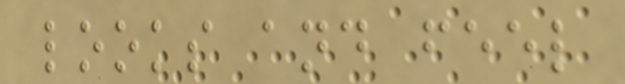looks and feel
